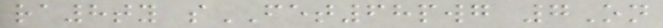ra8ty sFET68pwg 7On
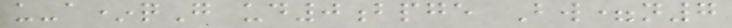u-a*qG ud0bpge Bw=n7
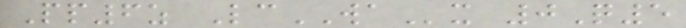Pp6z LcWAx 0Q5
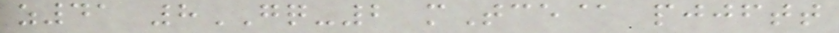z41 8GQ-2 mTce@ pjjftt
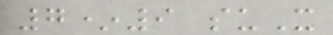7*9 suX
